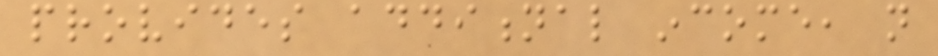provides additional income, not
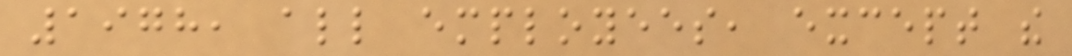1978, all employees, except the
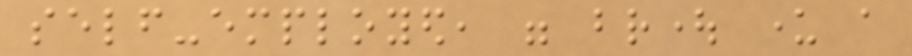self-employed, were brought under a
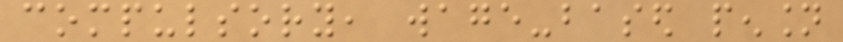compulsory, wage-based pension
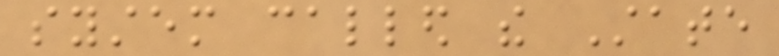system called the State
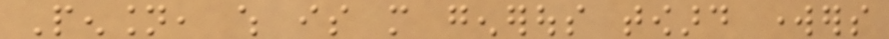Pension, which is more generous toward workers
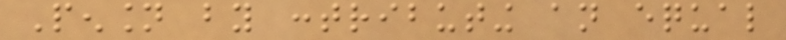Pension by contributing an equal
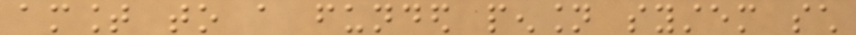amount to a funded pension system such
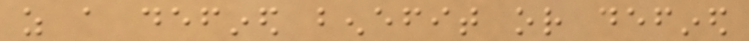as a defined benefit or defined
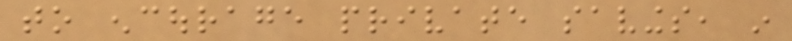to encourage private savings, in
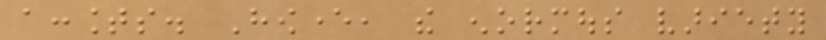accounts. However, the enormous variety
